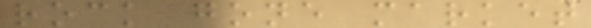rock gone market
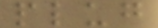plug
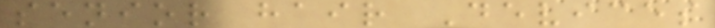senior hair Devices
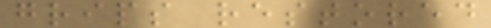grips restored
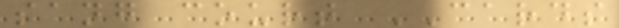sang court CARDS
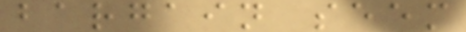bargain seem
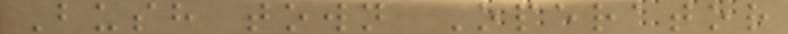Bush town Operator
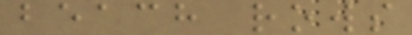beach rows
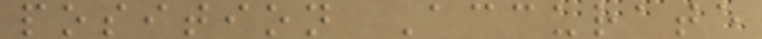position Accurate
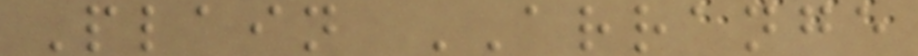Plain ARRANGE
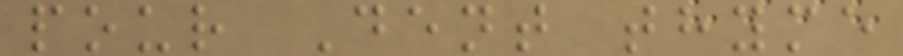pour Dent thyme
